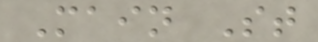Main St
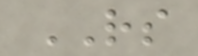RS
